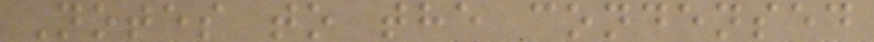Notes to the condensed
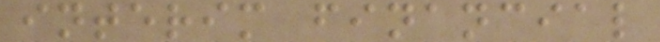interim financial
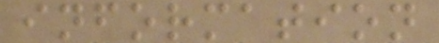information
